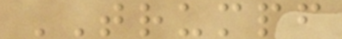TRUMPF
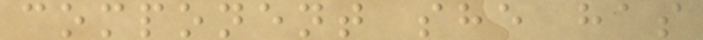component she has
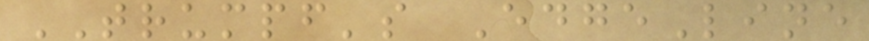TRUMPF's EdgeLine
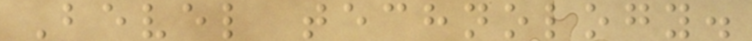Bevel technology.
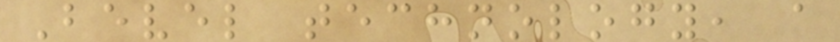Bevel technology, a
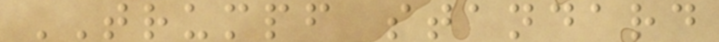TRUMPF standard
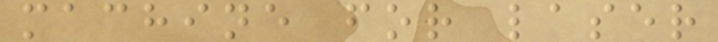machine for laser
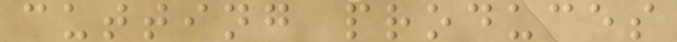cutting produces
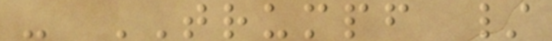- TRUMPF /
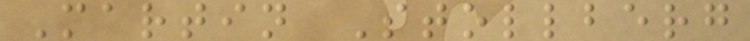Martin Stollberg
